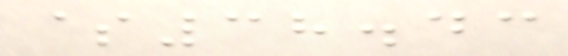$38.43
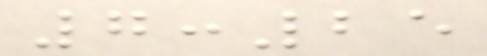7:25
